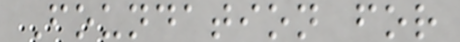Foundation for
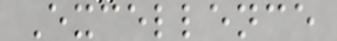Excellence
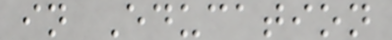in Education
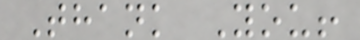Thank You!
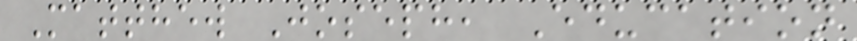Matthew Joseph, Education
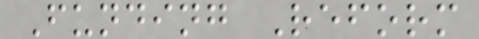Funding Reform
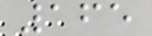165
